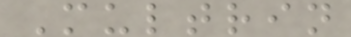Multrin
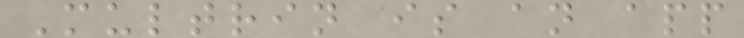Multrin is an app
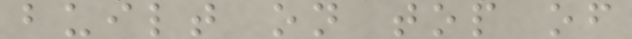built on top of
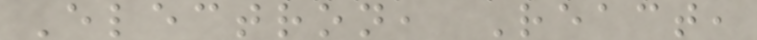Electron, React,
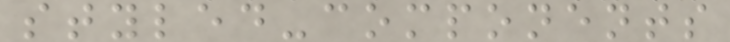styled-components
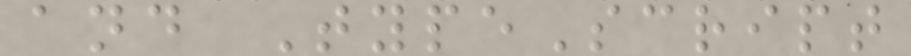and TypeScript
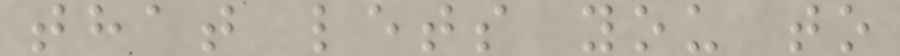that lets you to
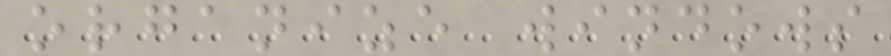organize windows
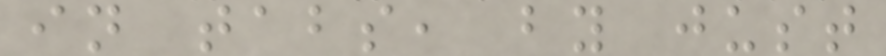in tabs, by just
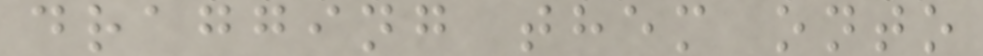dragging them onto
